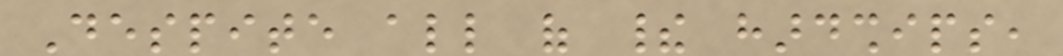Despite all of their hardships,
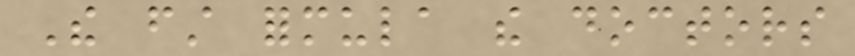The first formula the doctors
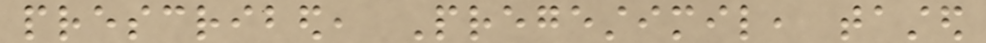prescribed, Pregestimil, tasted
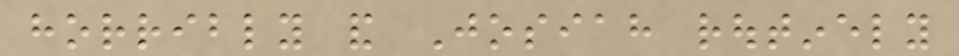horribly and Josiah routinely
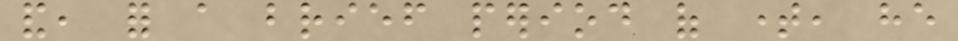and, for a brief period of time, he
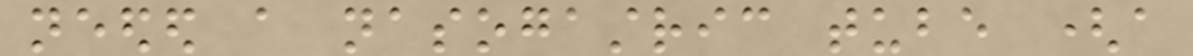needed a nasogastric tube (a
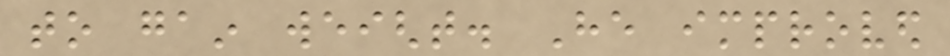to gain weight. He improved
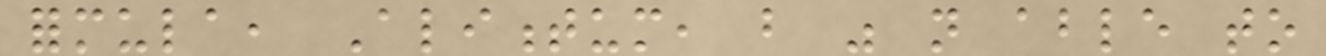formula, Alimentum, but was not able to
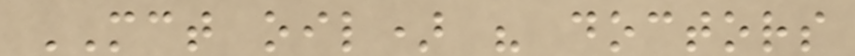MCT oil) his doctors
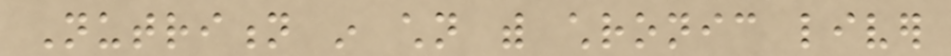Nutrition in children with chronic liver
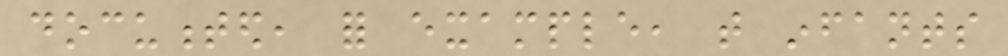documented, for example, that infants
